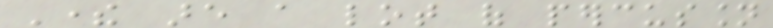There are a lot of percussion
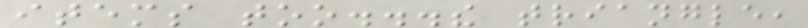items too...the triangle,
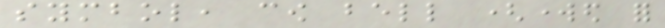symbol, cow bell (worked for
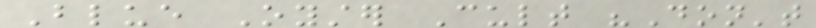Blue Oyster Cult "Don't
